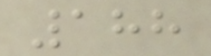188
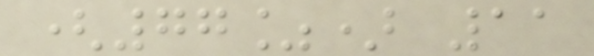(77%) 11
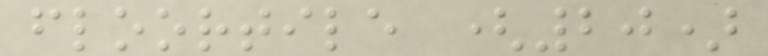floortile (20)
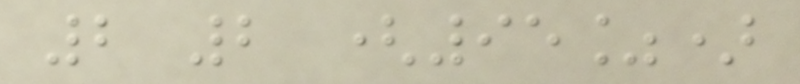2 2 (95%)
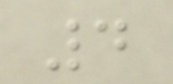4
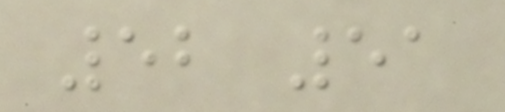52 51
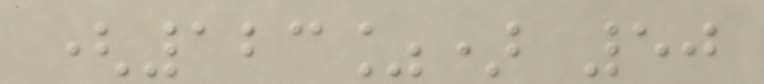(123%) 50
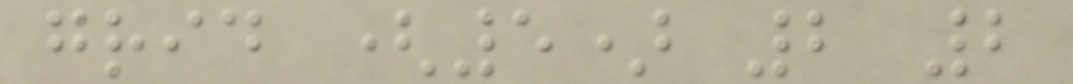grid (5) 2 2
